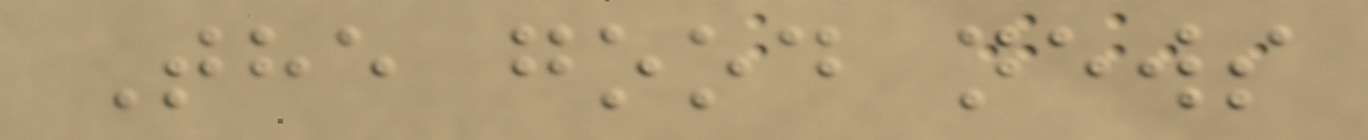The good news
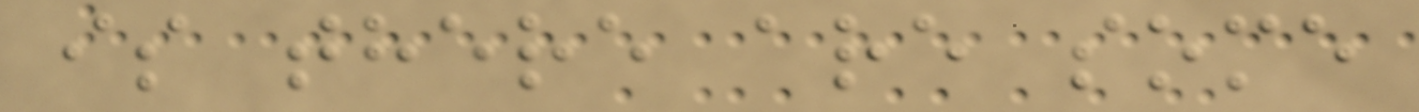is there are some
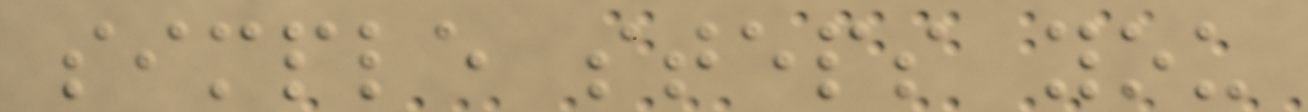simple steps you
